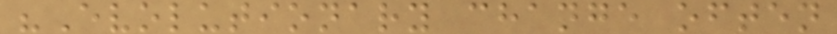"Evolutionary change often
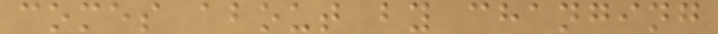comes about by changing
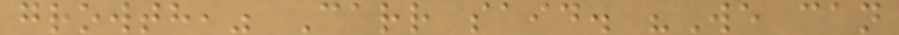growth," Carr said. "We can
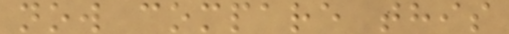now compare this
